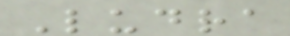Ludra
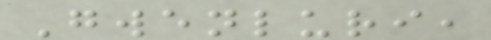Gwenluri,
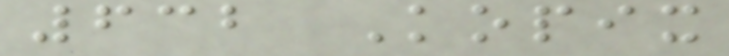632 Kopix
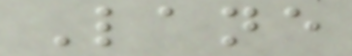Lane
